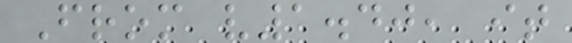From v1.40, it
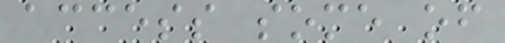access some of
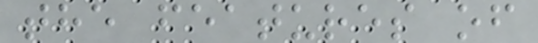the features of
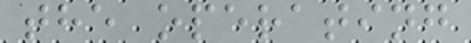the operating
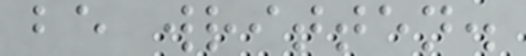be written.
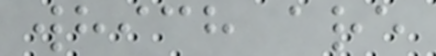which are
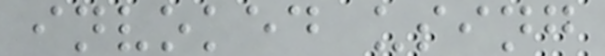invoked using
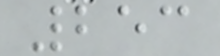253
